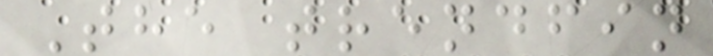The trendfin
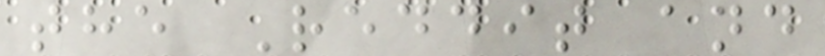the Reddit and
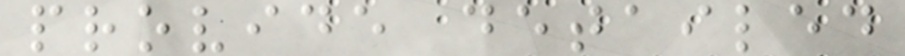provide detailed
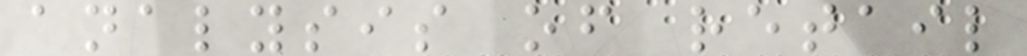analysis of retail
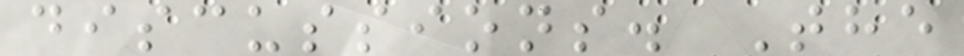discussions. The
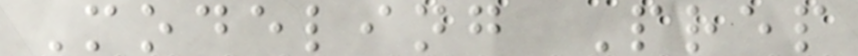Modeling Prep
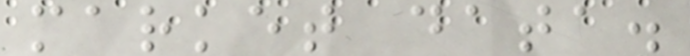market data.
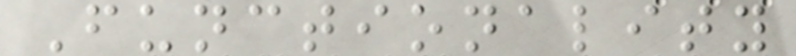Functionality
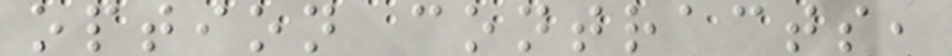option contracts,
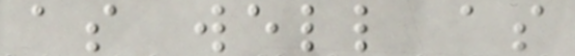as well as
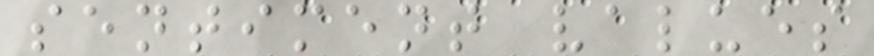sentiment values
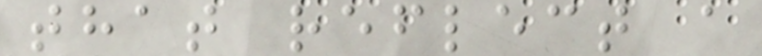that reflect a
